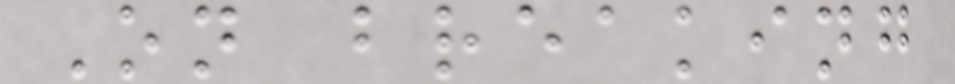On breaking
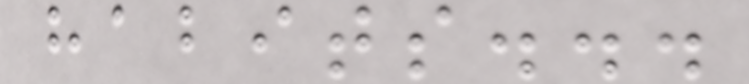habits...
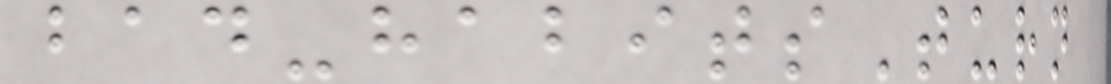bad-habitsTurn
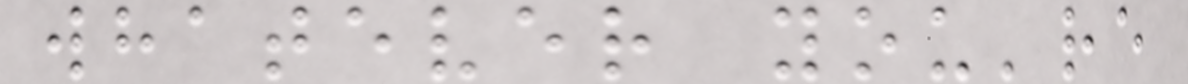whatever you're
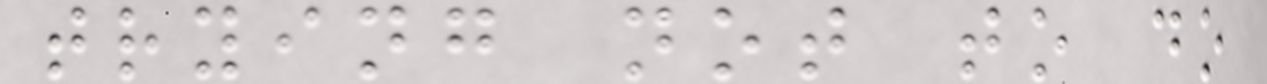trying not to do
